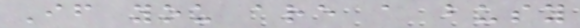If you are a busy
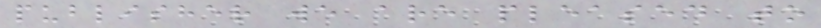publisher we are pleased to
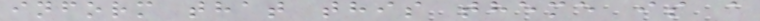inform that this theme is a
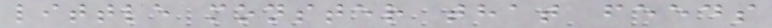little monster that feeds
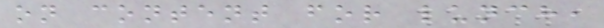on content for lunch,
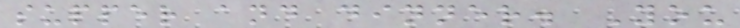supper and dinner. You
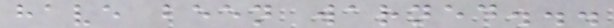have been warned...
